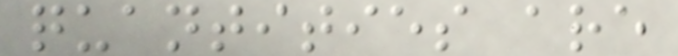quantities are
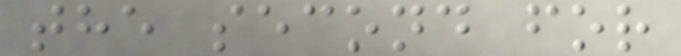the second for
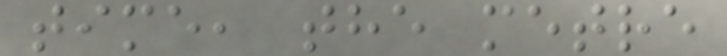time, the metre
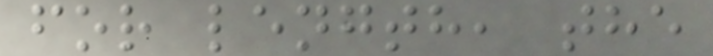for length, the
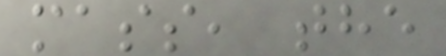mass, the
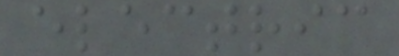electric
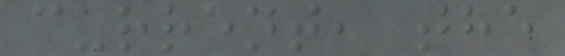current, the
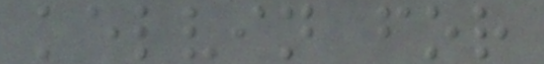kelvin for
